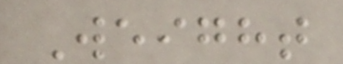Weight
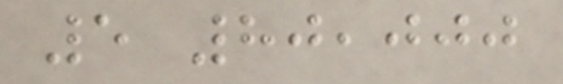5 80,000
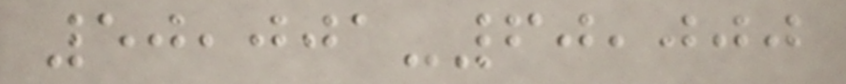50,001-60,000
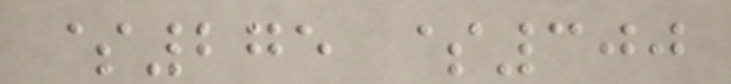$275 $300
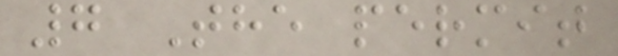7 The permit
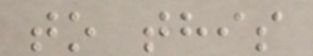to this
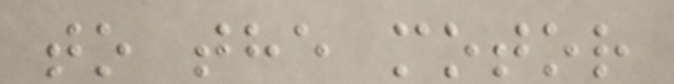to the motor
